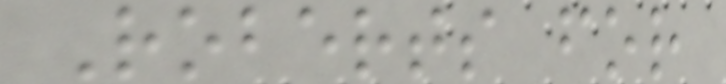Roberts for
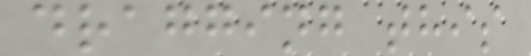dragging this
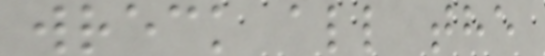wreck all the
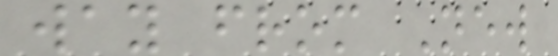way from New
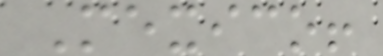Mexico!
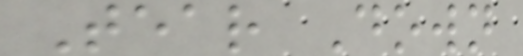Tear Down
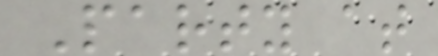Party at
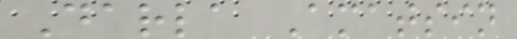Darla Amatsin
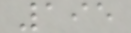195
